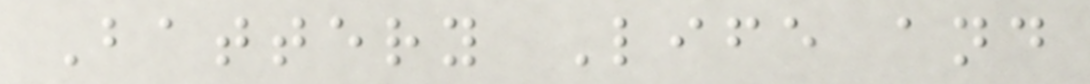Battery Life and
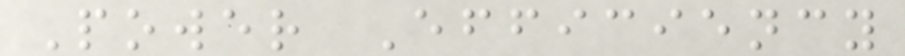Power Efficiency
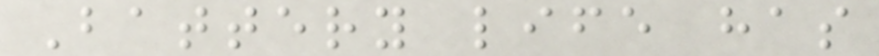Battery life has
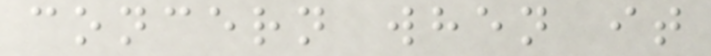concern when it
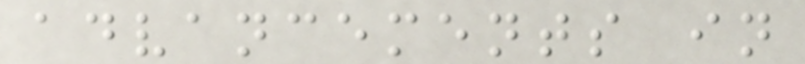advancements in
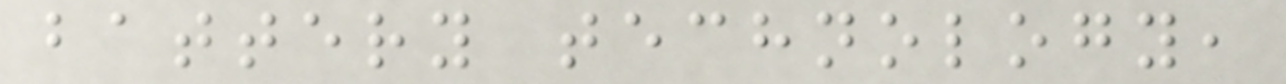battery technology,
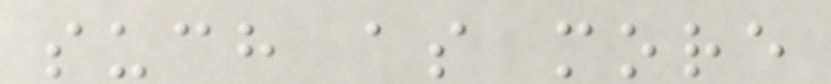such as more
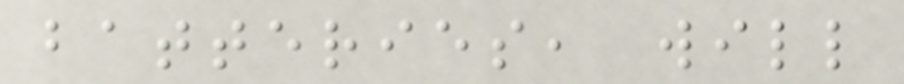batteries, will
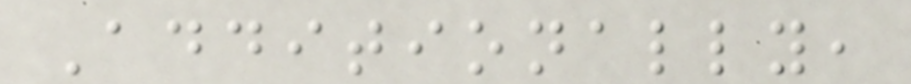Additionally,
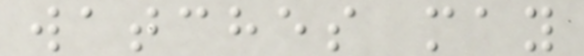watches may
